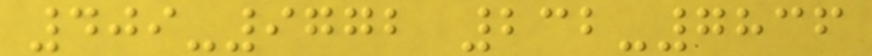409-9772 232-7836
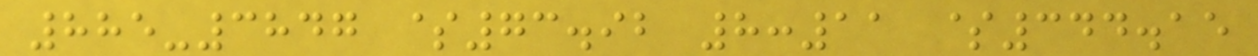885-3847 $73.92 8:11 $344.15
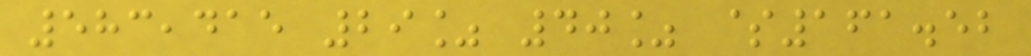583,415 29% 40% $161.52
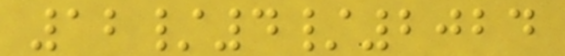12/4/2024
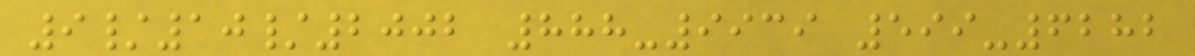9/10/2002 888-9939 599-6282
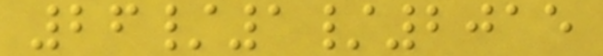26/1/2015
